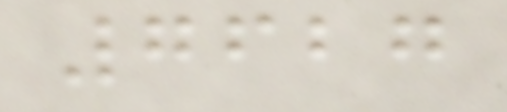7627
